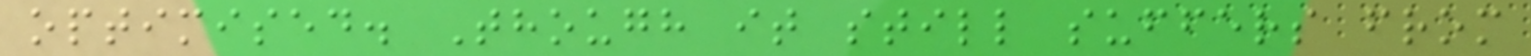optimised. Though it still suffers from
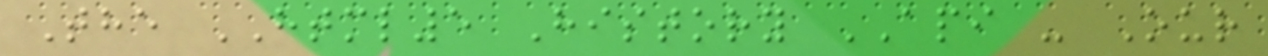The HTML5 History API - Our
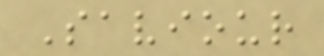Saviour
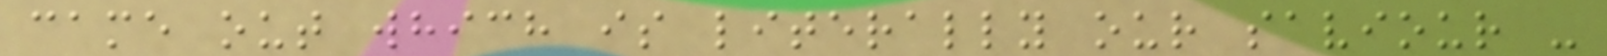came out which is literally our saviour -
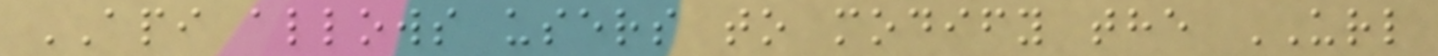API allows users to modify the URL
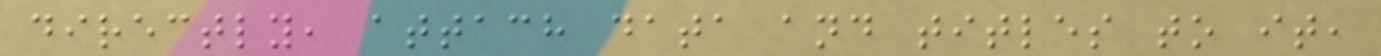directly, attach data and titles to it,
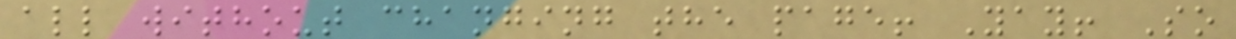all without changing the page! Yay! So
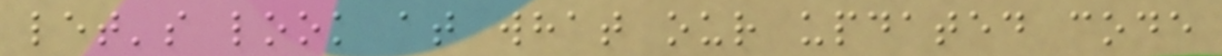let's look at what our updated code
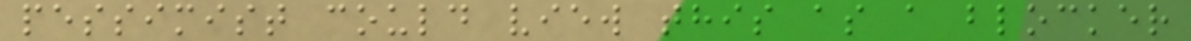pessimist could view this as a blocker
